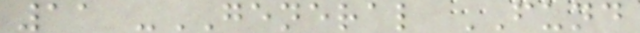11 -GENERAL FUND
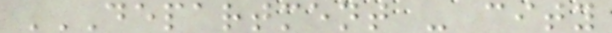DEPARTMENT - CITY
